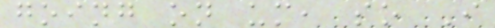going on um, so I
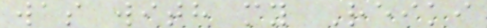was with my Reiki
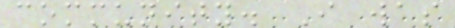community. I was
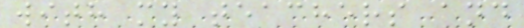with my teachers and
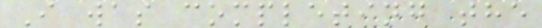I was completing the
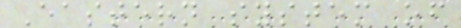Eastern system of
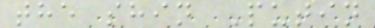the shin Putin
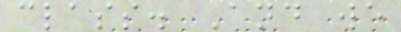class. And we
